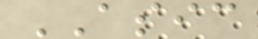ASIC
